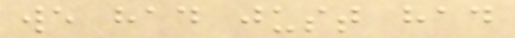we had just had
